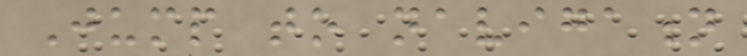Jump to navigation
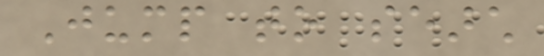Jump to search
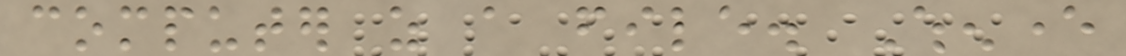computer as a file. Whenever
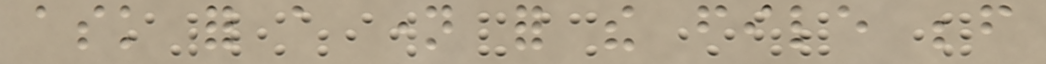ask for a name for the file before
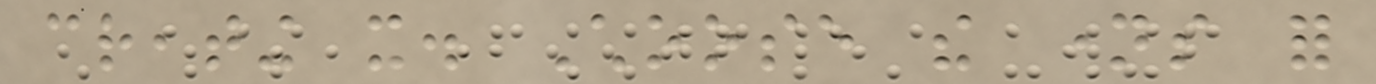creating it. Choose the names for
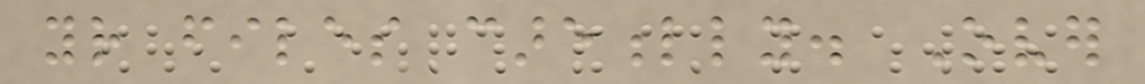your files carefully. Over
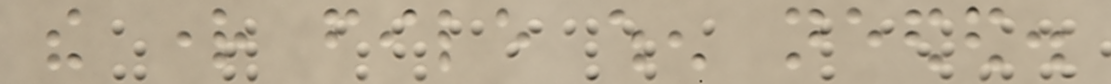the right file when needed.
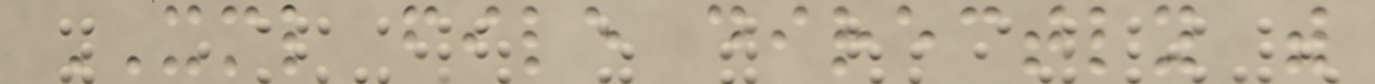XML file directly with
